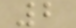2
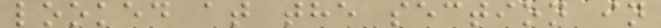looked at the section in
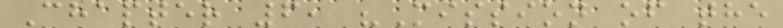Chapter 6, "Mission of the
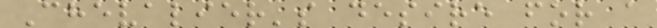Chevalier's desire for a
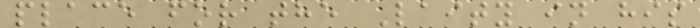place for the Laity in his
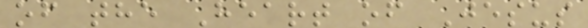of the Heart of Jesus
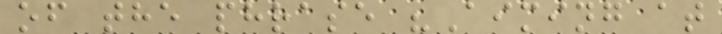of the phrase "Aiming at
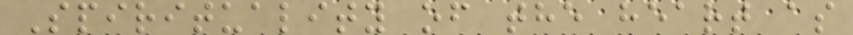Spirituality of the heart as
